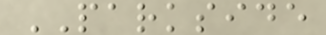PARKSIDE
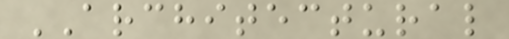ARCHITECTURAL
